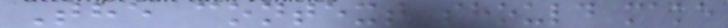The context should make
